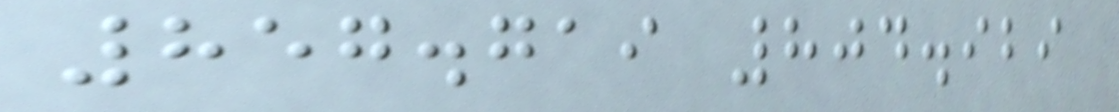857.719 804.929
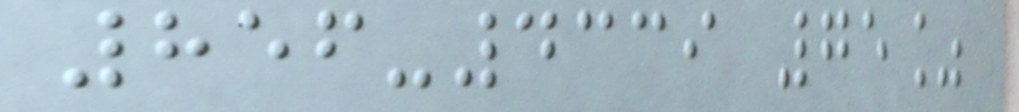856-4339 75%
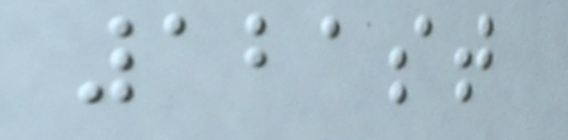121st
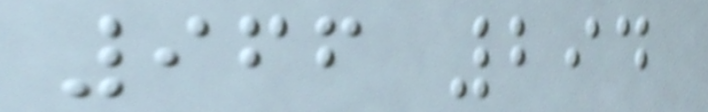966 294
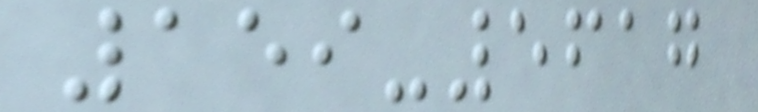159-5617
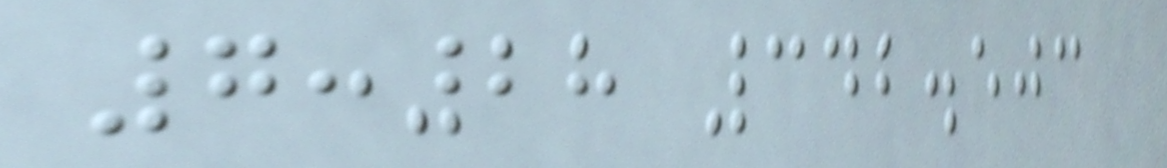7:28 342.503
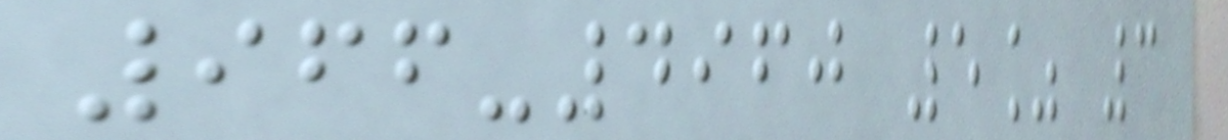966-4960 5% 3
